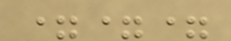===
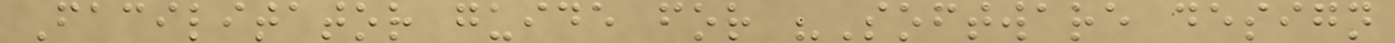Facilitator guide for "Software design
